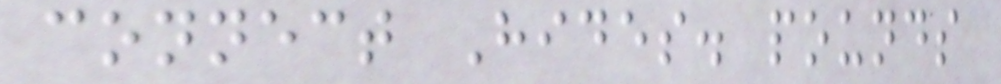connect Hides. pounds
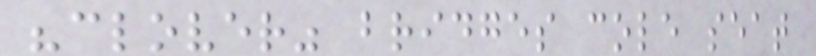"clover" bridges cole seat
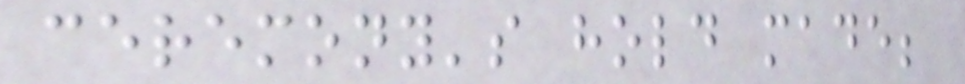ceremony's hold made;
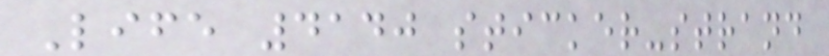Life 4140 sticker-strand
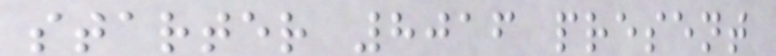starter 8016 present
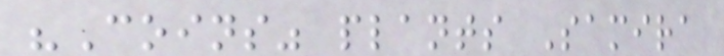"Coins" plants Samira
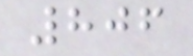806
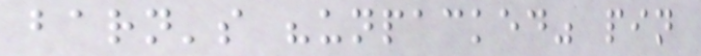barn's "unpacked" pin
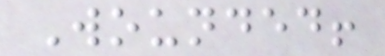Wounded!
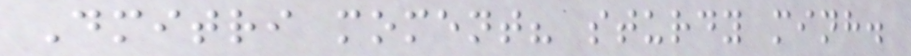Dmitri moment? sturdy minh.
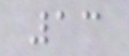13
